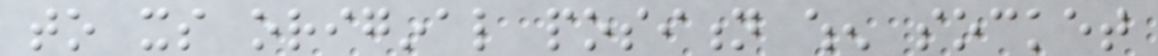to its original position when socket
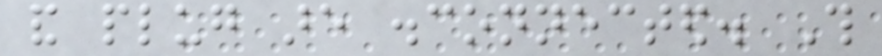and plug are disconnected. This
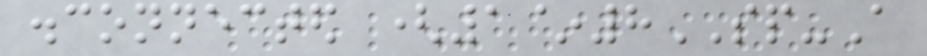disconnected (1~8SP-A
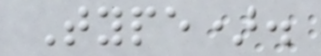Type).
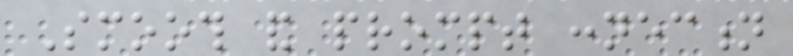Smooth and prompt connection
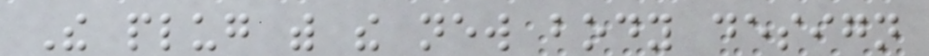The plug with the new body design
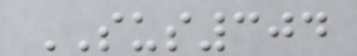SUS304
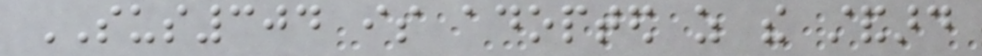SUS304 is adopted as the standard
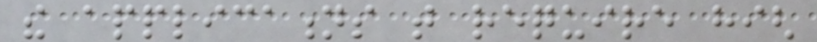the applications that require high
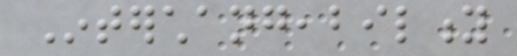Interchangeability
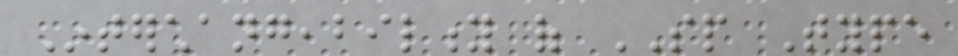Interchangeability of SP Type
